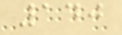140
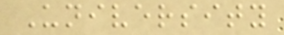University
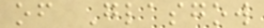of Glasgow
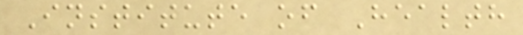Institute of Health
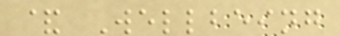& Wellbeing
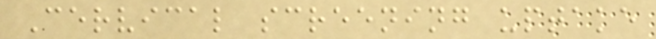Cervical screening uptake
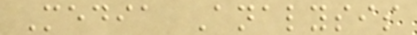Media Analysis
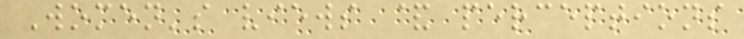Women's views & perceptions
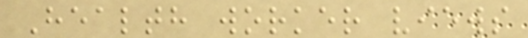Health worker views
